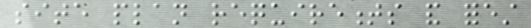site plan requirements and forest
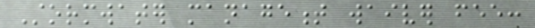Stormwater management waiver fee:
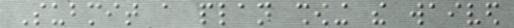Submit a plan showing the waived
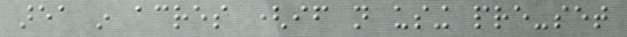area in acres (if not using pre-set
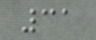31
